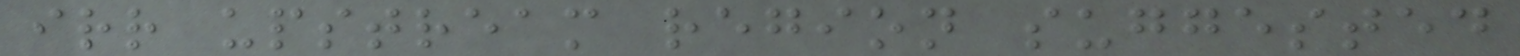irr upstream region suggested
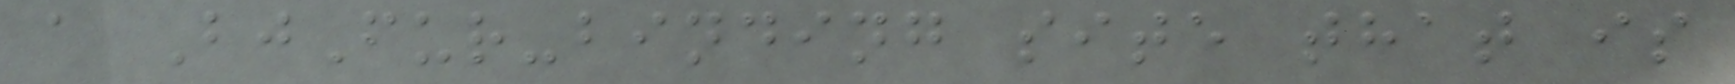a BjFur-binding site that is
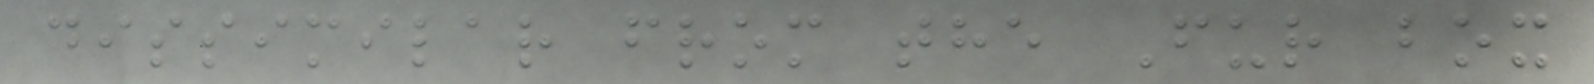dissimilar from the Fur box
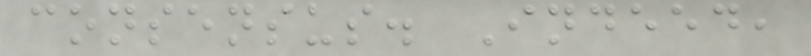consensus. Indeed,
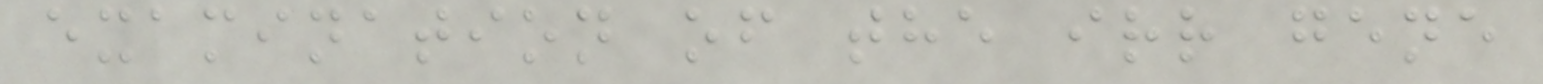examination of the irr gene
